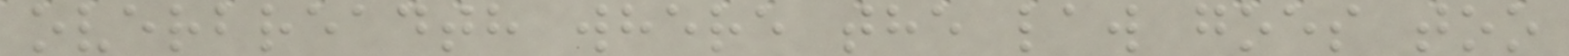overbreadth where the law goes too
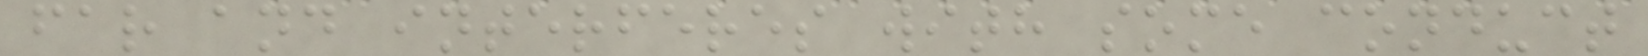far and interferes with some conduct
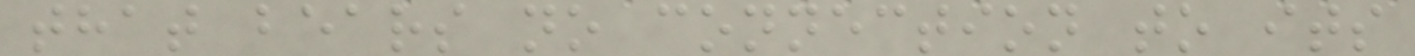that bears no connection to its
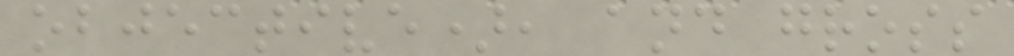objective), and gross
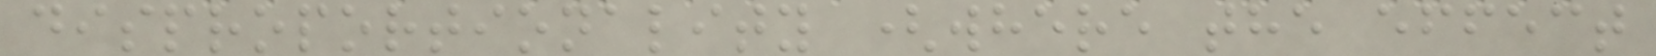disproportionality (where the effect
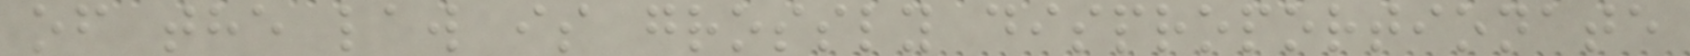of the law is grossly disproportionate
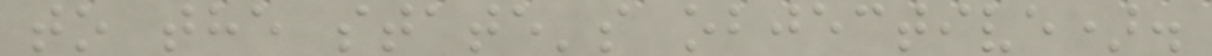to the state's objective).
